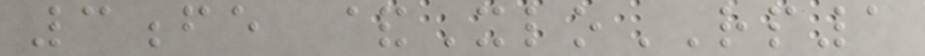3fe &XloRP1
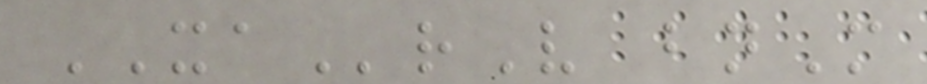XArV bnM
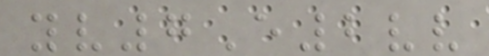yv7E2vv
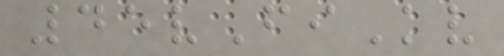45vFiKv
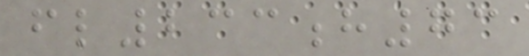fl233h73
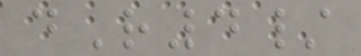dR4/
